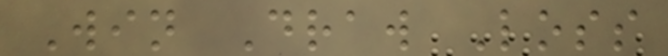Win Draw Loss
